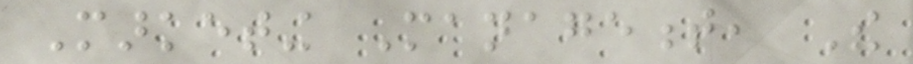Marketing Management, The
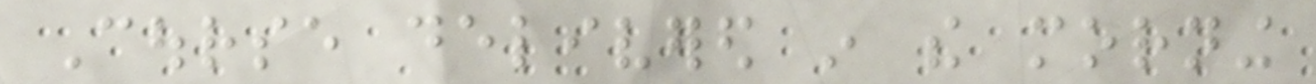Course delivered in the morning
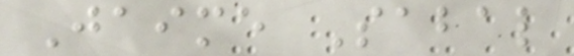Jaime Sabal
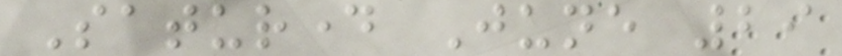Saturday June 29
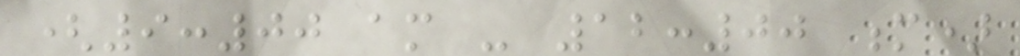(9:00 am - 12:00 m)
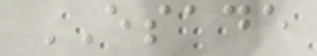ESADE
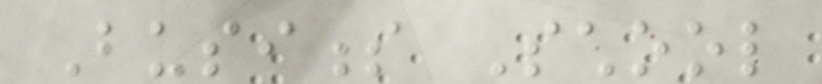Business School
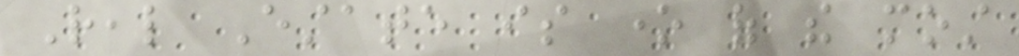Real Estate is one of the most
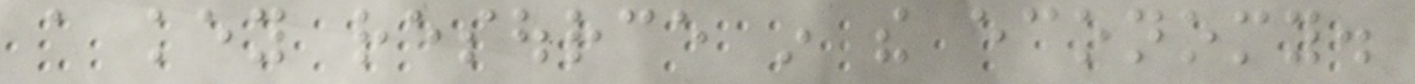a key resource in the economy.
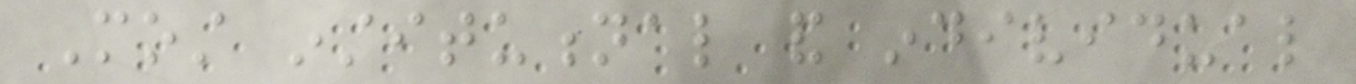Most institutional and individual
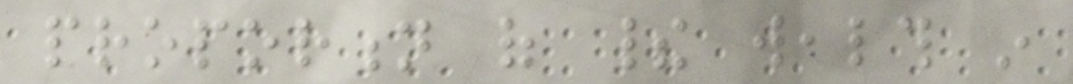proportion of their wealth in
